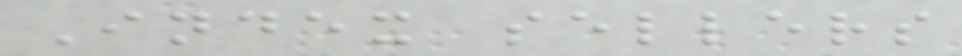Index sellers
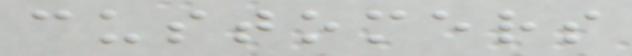customers
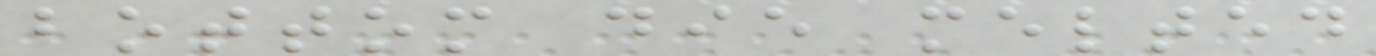bottom die melted
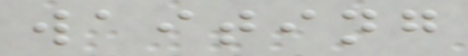waiting
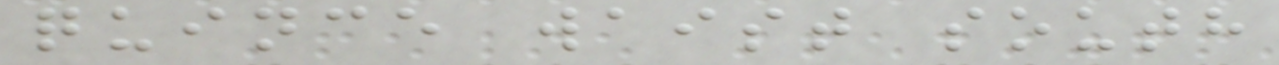quince waist south
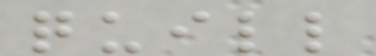quill
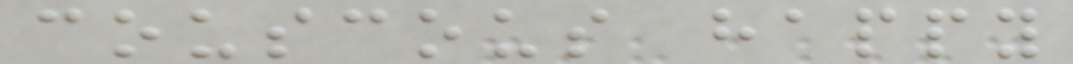couscous happy
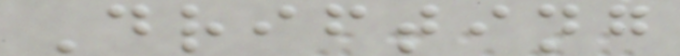Drifting
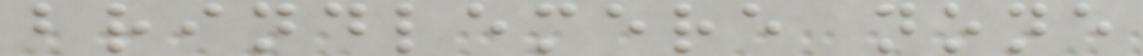brindlemere none
